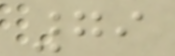79
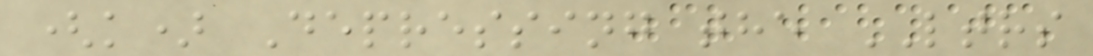(k) Depressing the LTRS
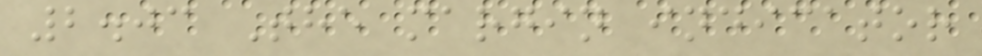2.03 The margin indicator
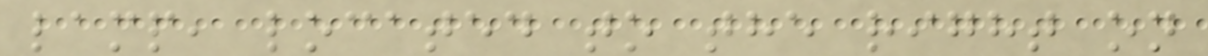lamp, located to the right on
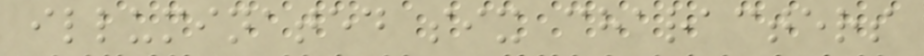illuminated six characters
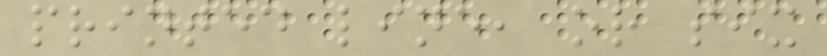printed line, or six
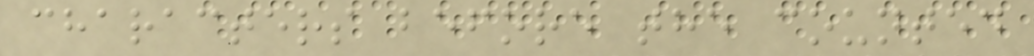characters before the counted
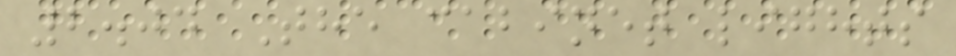2.04 The cabinet lights
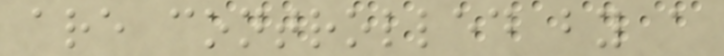are controlled by a
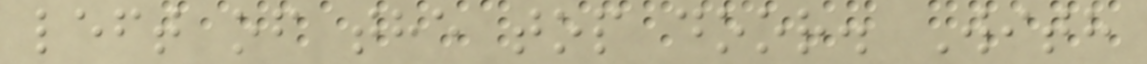left of the top door. With
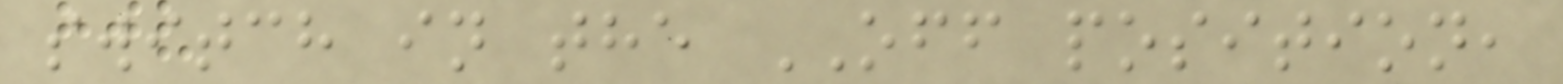switch in the OFF position,
